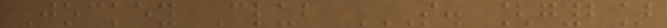Jockey Club S. [G2]
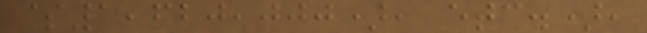$1,620,000), etc.),
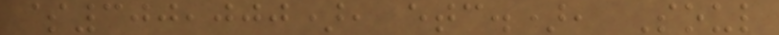$300,000), etc.), Soul
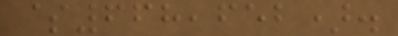$668,652).
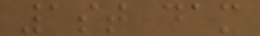1st dam
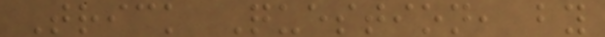Trick Question, by
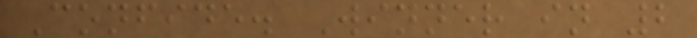Confide. Winner in 2
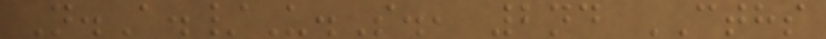N.A./U.S., 2nd CTHS
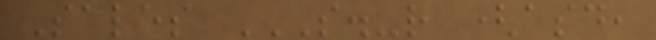Sales S.-R (ASD,
